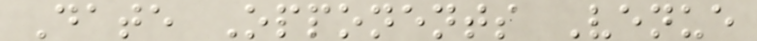Date Opponents Venue
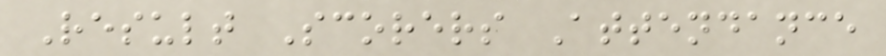Result Scorers Attendance
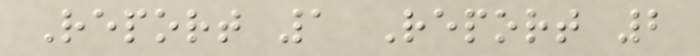Report 1 Report 2
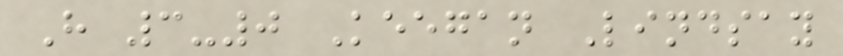H 3-0 Keegan Lindsay
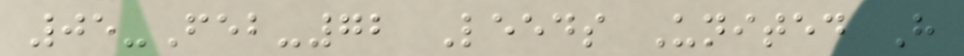05-Feb-72 Leeds United H
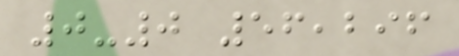0-0 56,296
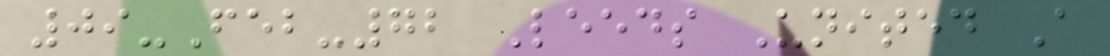09-Feb-72 Leeds United A
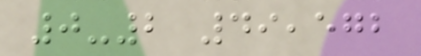0-2 49,572
